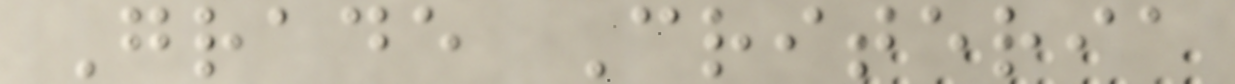Grade Criteria
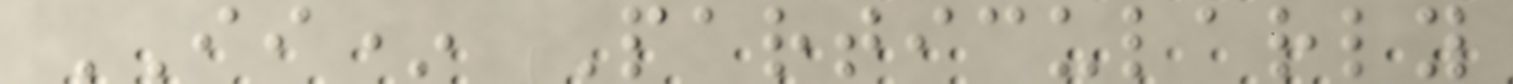II* Particularly
